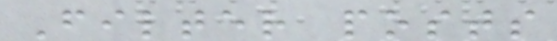Filter posts
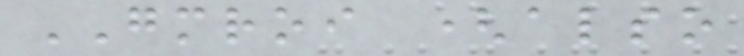GMROI (also
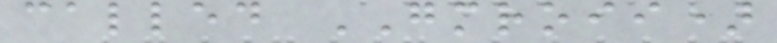called GMROII)
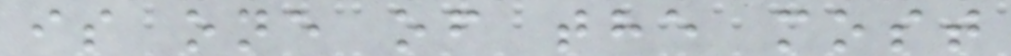is one of the most
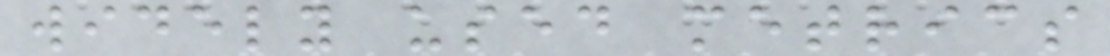widely used metrics
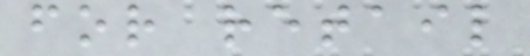for retail
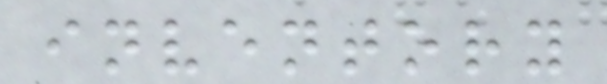inventory
